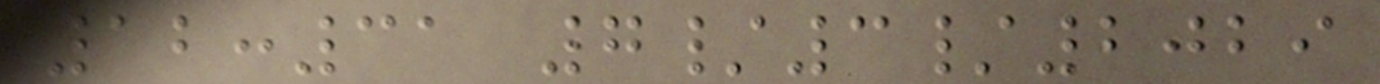12:31 7/3/2029
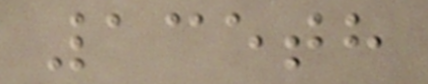135th
